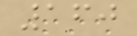160
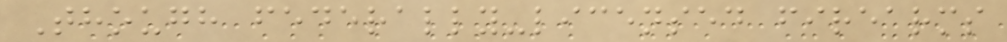Though federally-licensed firearms
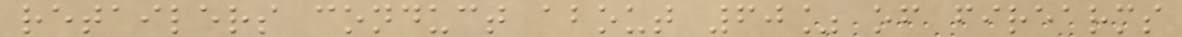retailers conduct about 60% of firearms
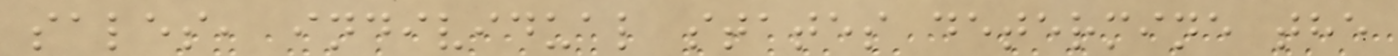sales, individual states determine the
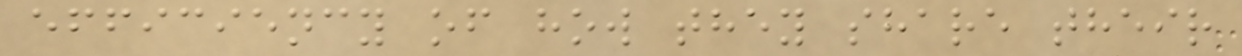efficiency of how they share their
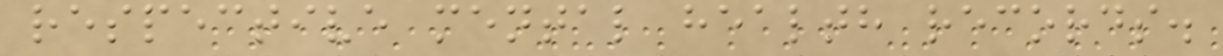respective mental health records.
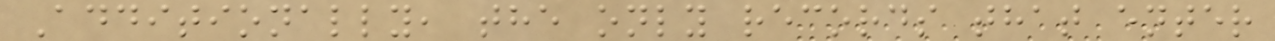Additionally, the only records that enter
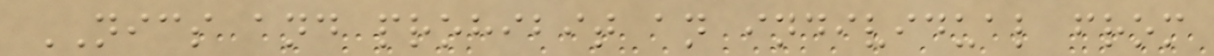NICS and prohibit an individual from
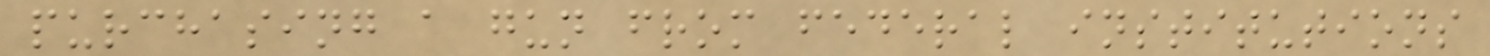purchasing a gun from federal institutions
